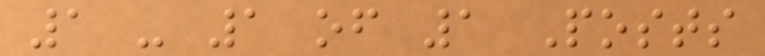1 - 1 of 1 Posts
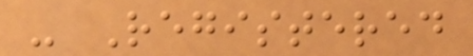- Registered
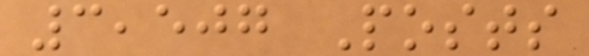3,507 Posts
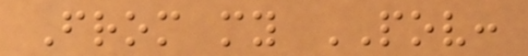From my POV:
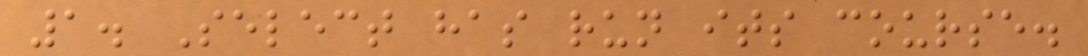1. Select has run its course.
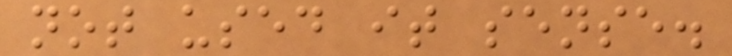not used it sense.
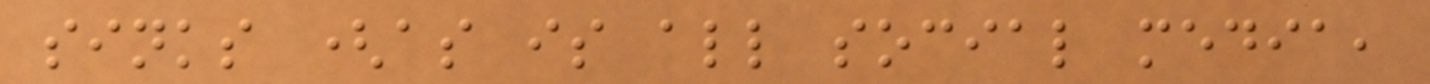sinks (as is all social media,
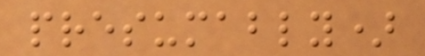presumably)
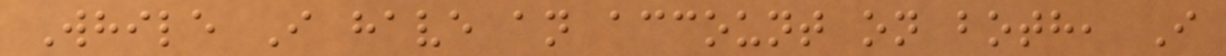While I have an account on both, I
